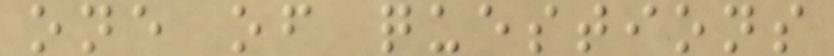one of questions
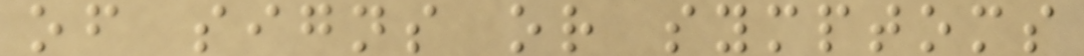of signs or symptoms
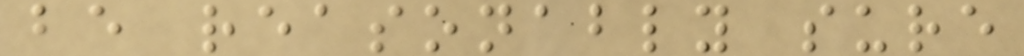be reasonably sure
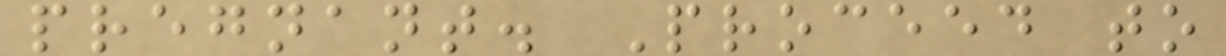pregnant. Proceed to
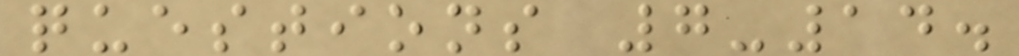questions 7-14.
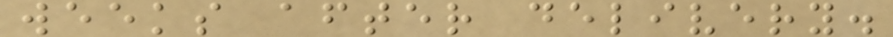weeks after delivery.
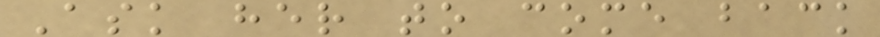Ask her to come back
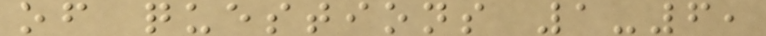of questions 1-6,
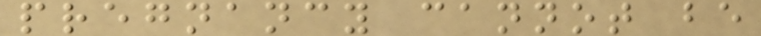pregnancy cannot be
